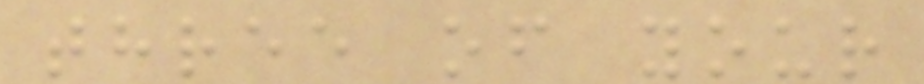three of your
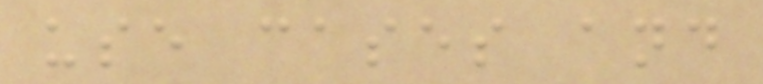use cases and
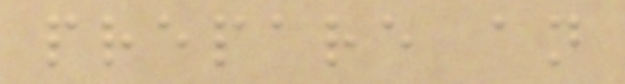prepare an
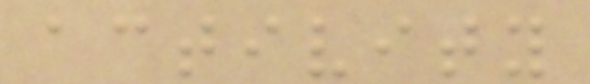activity
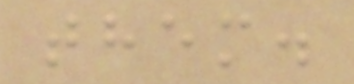them.
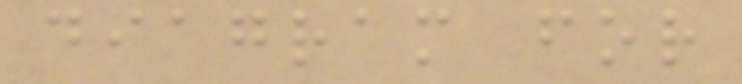diagram for
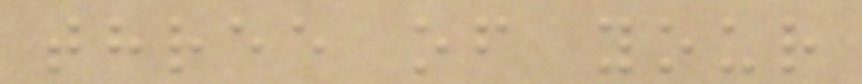three of your
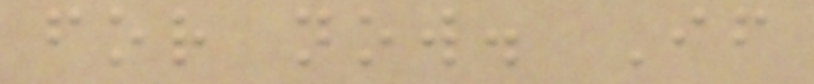for now. If
